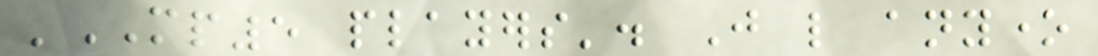'MP5 players'. Just like anyone
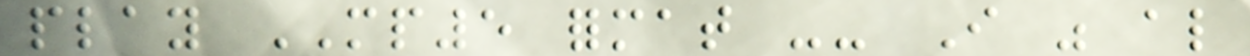play MP5 format -- I was also
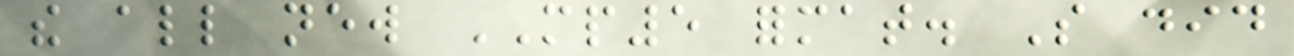the all new MP5 format. So did
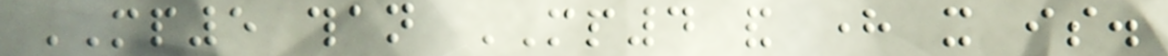MP5 than MP4 and here it is.
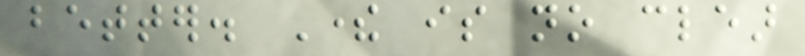better. There is no clear
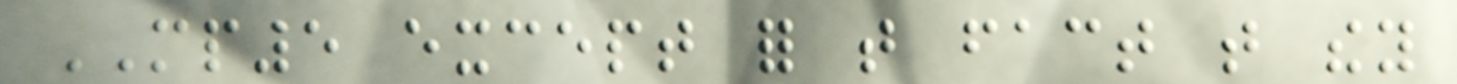MP5 except for that fact that they
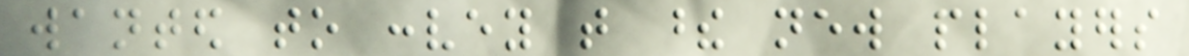wanted to convey that these new players
